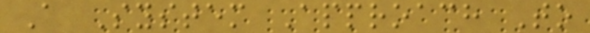A System Approach To
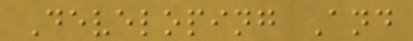Developing And
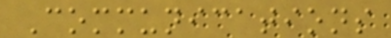Communications
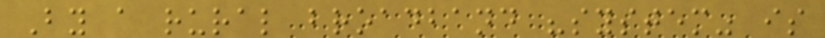By a rural broadband "system" is
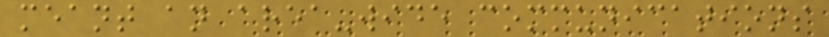meant an area-wide communications
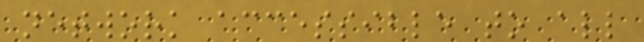network accessible to all
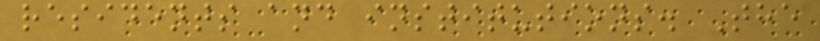residents and institutions. The
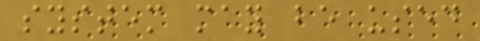system may be used
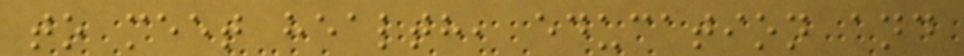to meet health, education and
